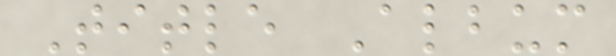Title Album
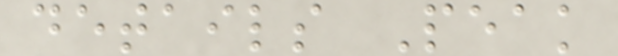details Peak
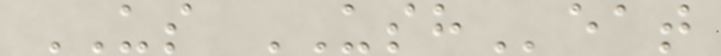US USHeat
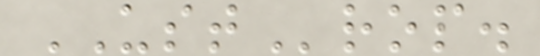USTrop.
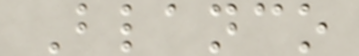Blanco
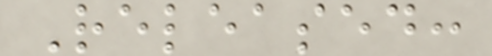Released:
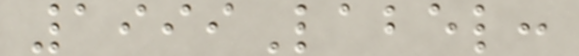1999Label:
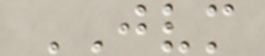JVM
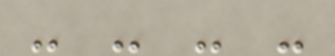- - - -
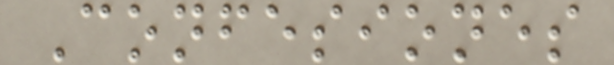Confesiones
